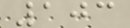103
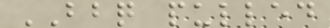BBQ pulled
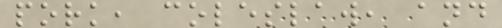pork, coleslaw, and
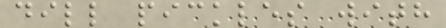dill pickles with
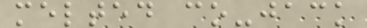melted co-jack
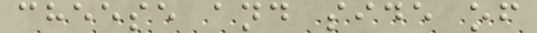cheese and side of
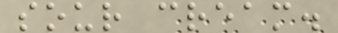sour cream.
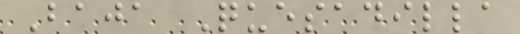Baja Quesadilla
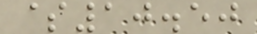$10.50
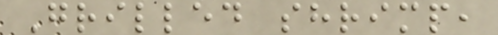Grilled shrimp,
